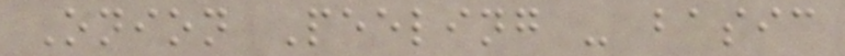Onion Peeling - basic
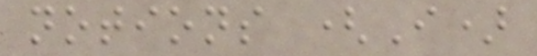notions (I)
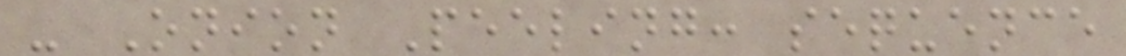- Onion Peeling: sequence
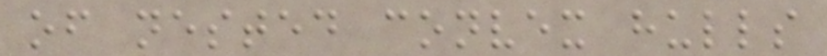of nested convex hulls
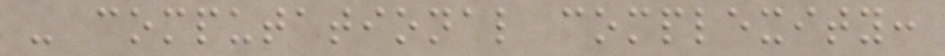- computational complexity:
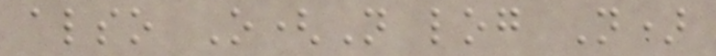also O(N log N)
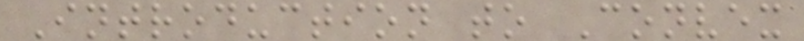Introduction to Convex
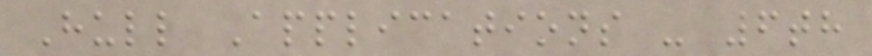Hull Applications - 6th
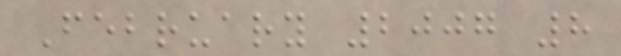February 2007 8
